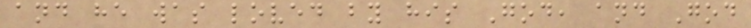and he was loved by his God, and God
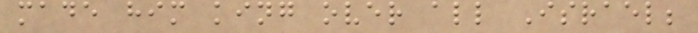made him king over all Israel;
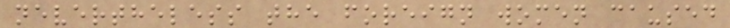nevertheless the foreign women caused
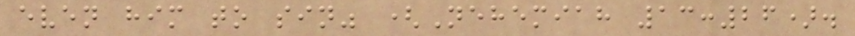even him to sin" (Nehemiah 13:26).
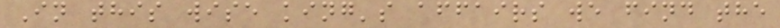In this wise king's affairs we find the
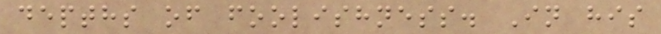depths of foolishness. In his
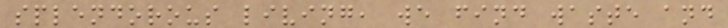splendorous living, we find waste and
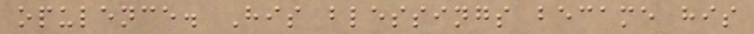opulence. His blessings became his
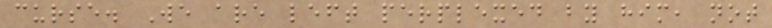curse. We are left perplexed by him, not
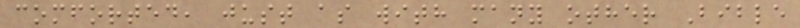comforted, just as with many other Bible
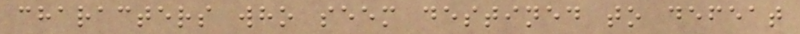characters who seem destined to defeat
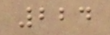224
